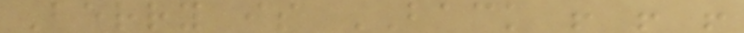Berry is BACK ! ! !
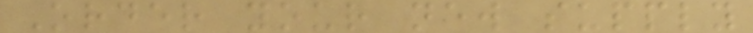Order your new supply
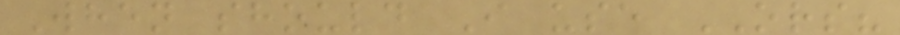When should I use ORS?
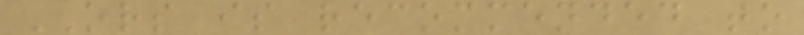ORS is recommended to
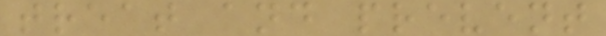treat and prevent
